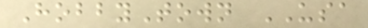HobbyTown USA
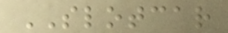SLOTCAR
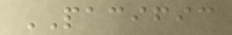PACIFIC
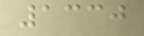1330
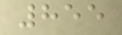855
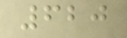620
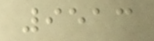9513
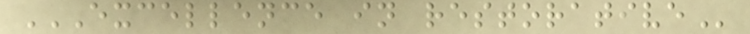EXCELLENCE IN RESTORATIVE
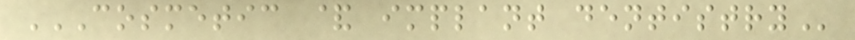COSMETIC & IMPLANT DENTISTRY
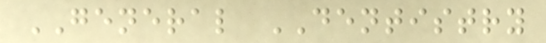GENERAL DENTISTRY
